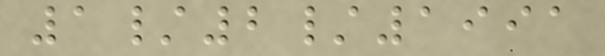1/2/1991
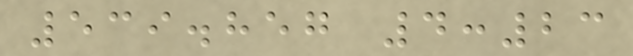539.857 4:23
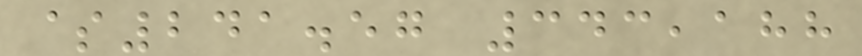$241.57 343,188
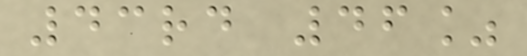43rd 46%
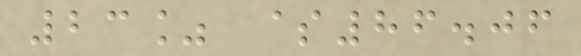23% $86.06
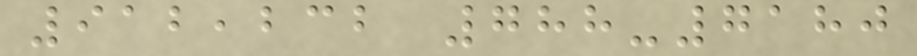912,232 788-7180
